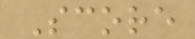Score
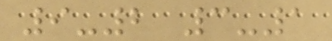9-2 3-1
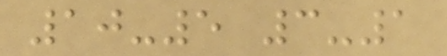10-5 3-1
